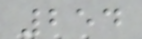254
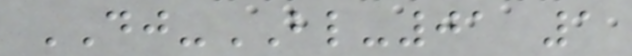DJ-BL-01 1
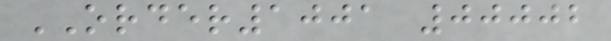ORDER1001 00002
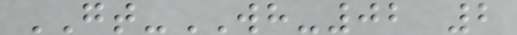GT-WH-02 2
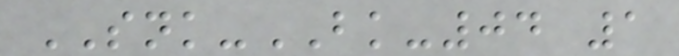SNK-BK-04 1
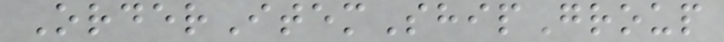OrderItemShipGroup
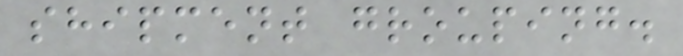shipment grouping.
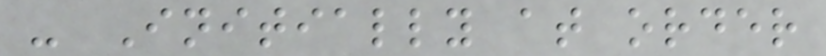- Initially at order
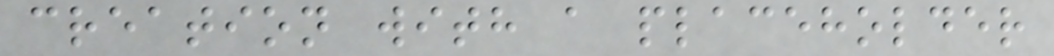creation with a placeholder
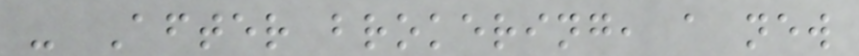- After brokering, a new
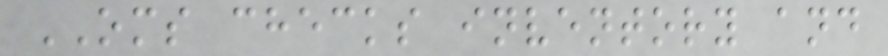OMS checks inventory and
